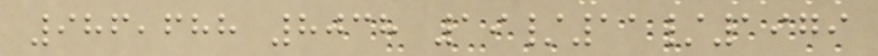986,688 8038 19/11/1979
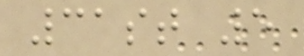31st 5
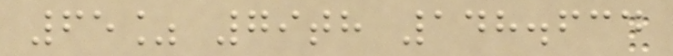65% 79th 148.634
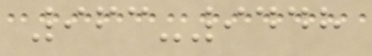963-9448
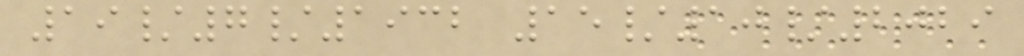19/7/1932 15/10/2029
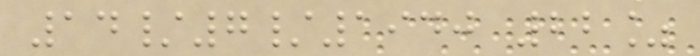14/7/1940 22%
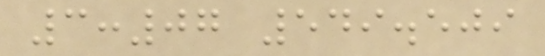3:07 549.509
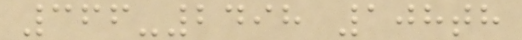366-2498 108th
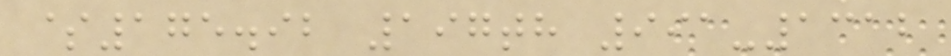$175.92 197th 991-1312
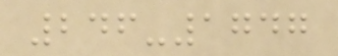246-1747
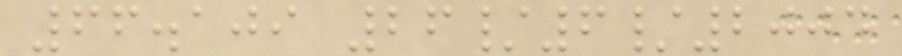66.109 26/6/2004
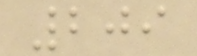209
